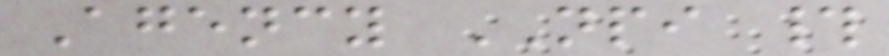Agency NPI #
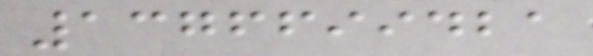1376699421
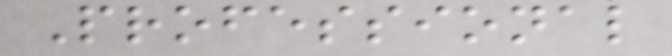Professional
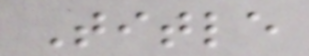Title
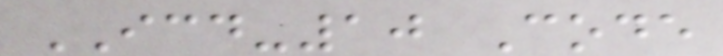ICD-10 Code
